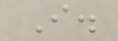I.
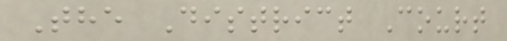The District Court
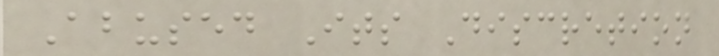Abused Its Discretion
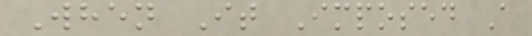When It Imposed A
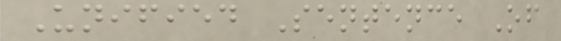Unified Sentence Of
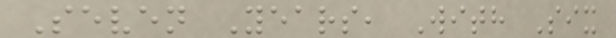Seven Years, With Six
